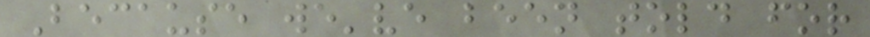Because we've been told for
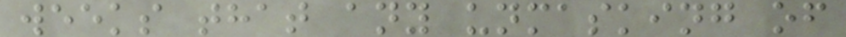weeks that any unmasking of
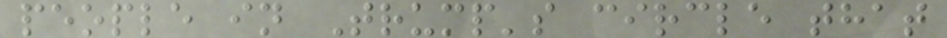people in Trump's circle that
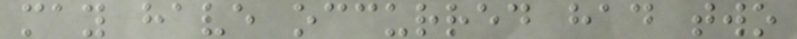may have occurred had two
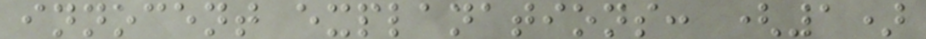innocent explanations: (1)
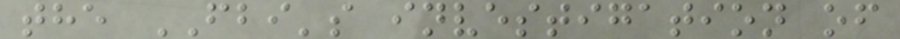the FBI's investigation of
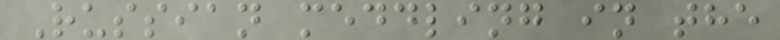Russian meddling in the
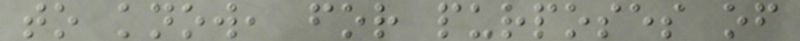to know, for purposes of
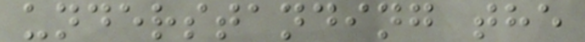understanding the
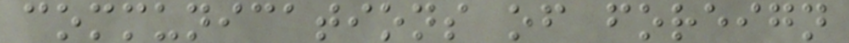communications of foreign
